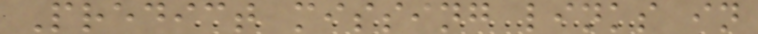Predict missing links in
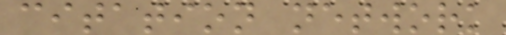citation network
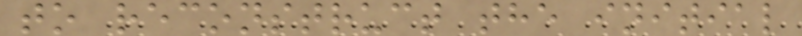to reconstruct the initial
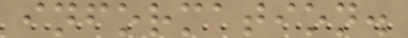information.
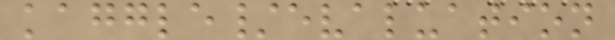kaggle/evaluation
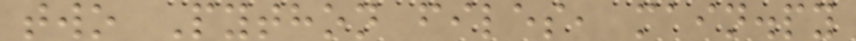two Python files, main.py
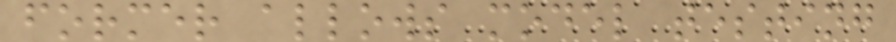former allows model testing
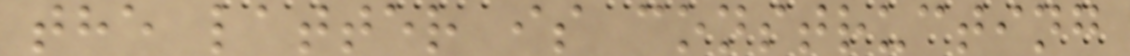the latter is constructing
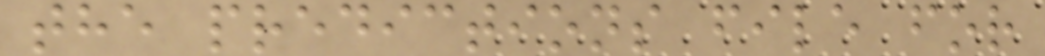the predictions file for
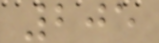205
